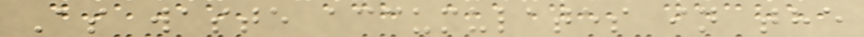As waste accumulates in the
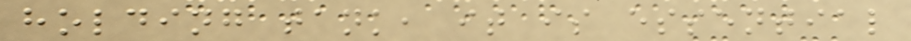holding tank, it is essential
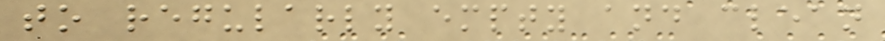to regularly empty and clean
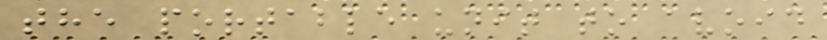the portable unit to avoid
